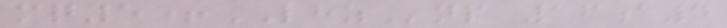mq5+LHZnp 16a4
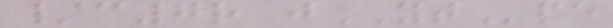/c7r jYTpe
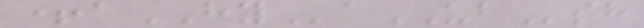+aHYaUBsh
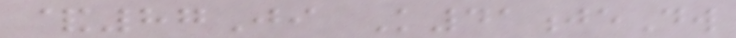&87Ji K41jeDw
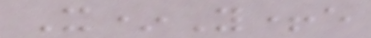X*Y+e
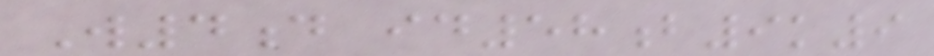W4d id58b9k9
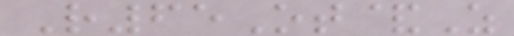R65Ot&Z
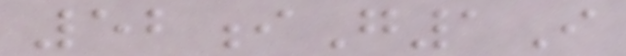52iG1I
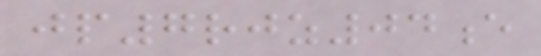jp7rjz04e
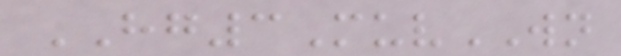HG3MuvWN
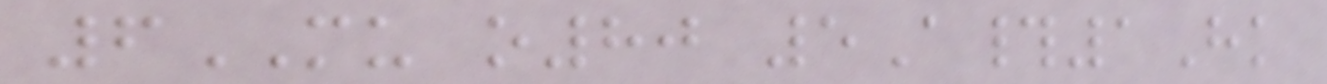6MU o80 5A#1Hk
